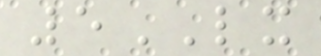5LX
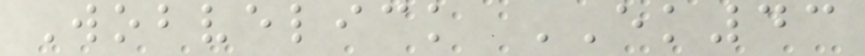Wobvelick EK43
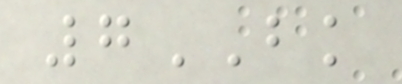7BK
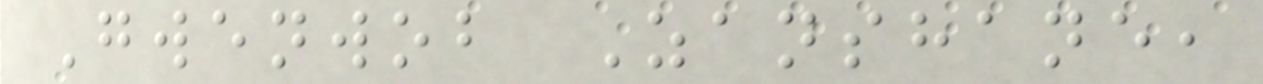Gwenwob Zanshane,
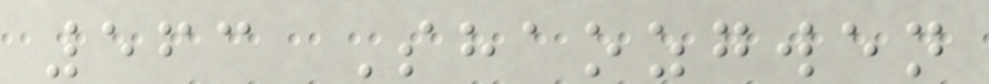563 Shaozgwen
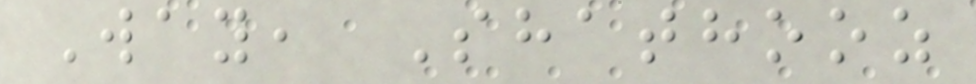Way, Shathooz
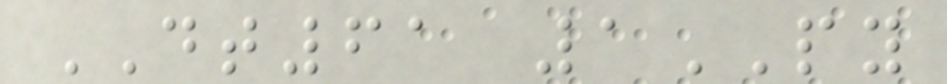DT61 1PY
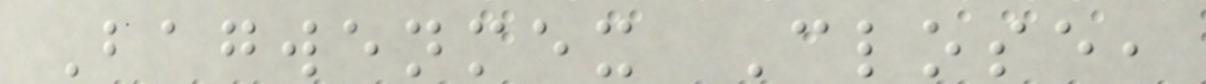Bagwenmex Close,
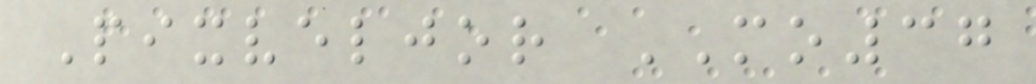Pixveljor MO37
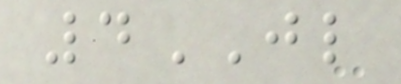4JL
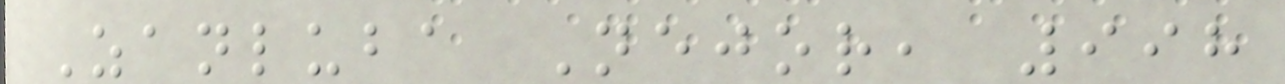Zanluba Nejor, 998
